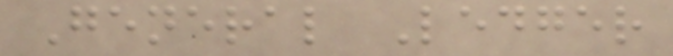General Ledger
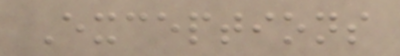Exceptions
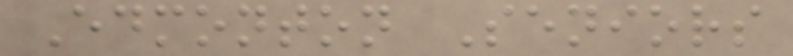Edmonton Seniors
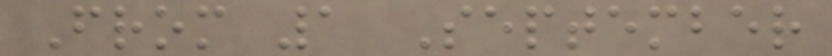From 1 September
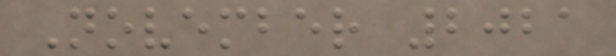November 2021
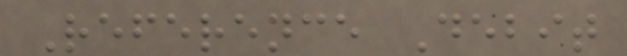Reference Debit
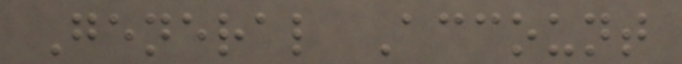General Account
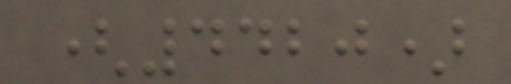(4420)
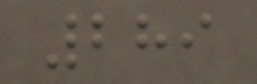289
